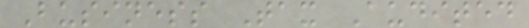Business Tax Audited
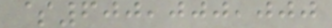$600,000,000
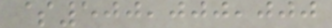$500,000,000
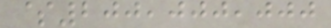$200,000,000
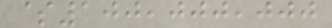$100,000,000
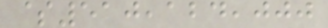$510,124,000
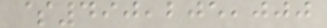$490,205,000
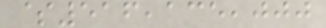$516,135,000
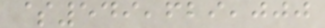$549,629,000
